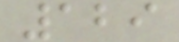129
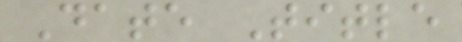Date Title
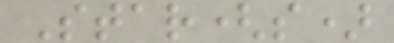Star(s)
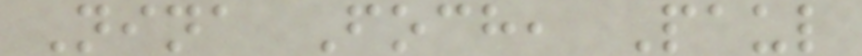Nina Foch, Paul
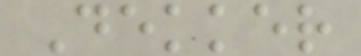Dekker
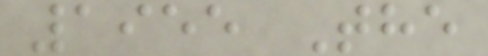1955 The
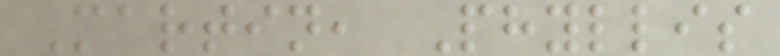Martin, Phyllis
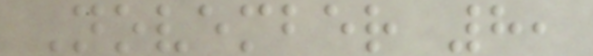November 8,
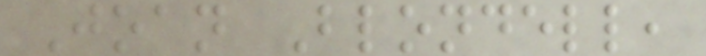Joan Blondell,
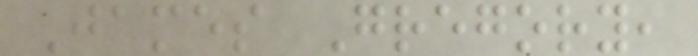James Gregory,
